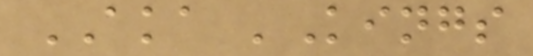AKA 'Kings
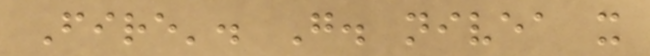Fire'. G. nivea x
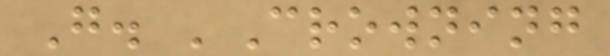G. 'Crowning
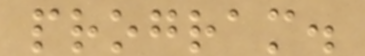program.
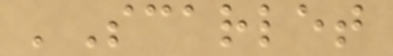'Scarlet
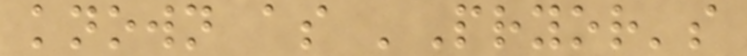known as 'Pryor's
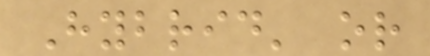Hybrid' or
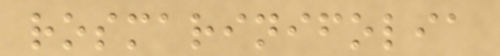rosmarinifolia
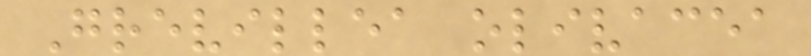Grevillea olivacea
